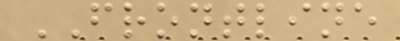FRONTLINE
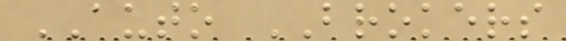AUTO BROKERS
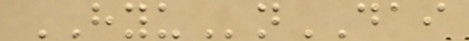HYUnDAI
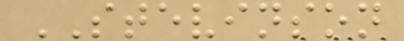STEVINSON
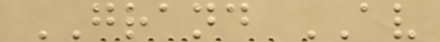GRAND AV
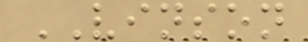VINSON
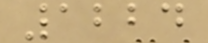1224
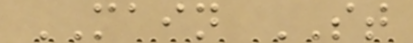MAIN ST
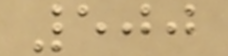500
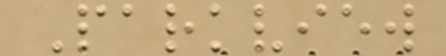Parkview
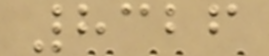8326
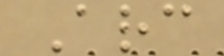Arc
